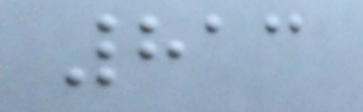813
